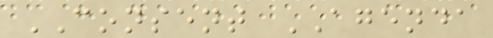CONSENT AGENDA
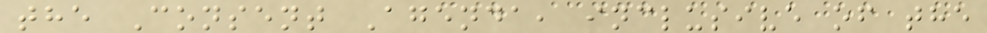the Consent Agenda, inclusive of the
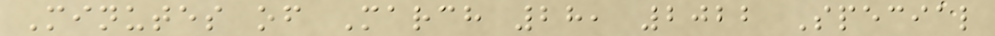Minutes of March 28, 2022 Special
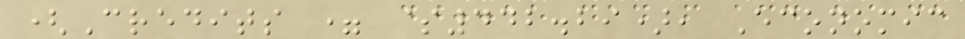(Credits = $442.29), Economic
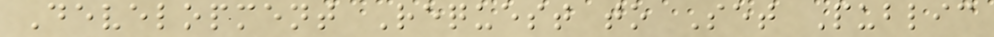Development Request to Set Public
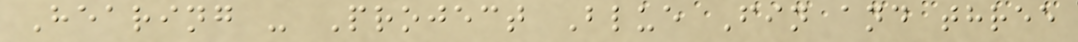Hearing - Project Blue Fin and three
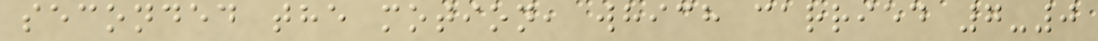seconded the motion, which carried 7-0
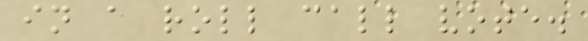in a roll call vote.
